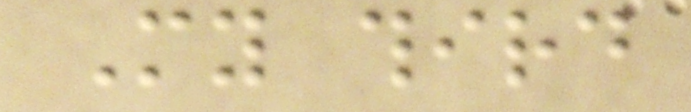My third
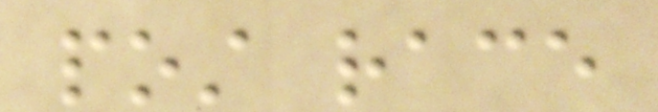post race
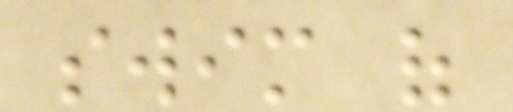swim of
